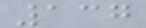137
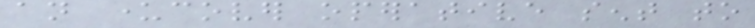an undercover operative sent to
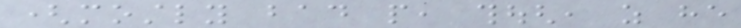(mostly bad people, though, as he
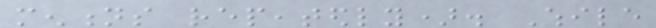mentions repeatedly). While
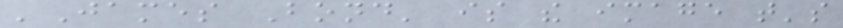'James Bond' is the image that's
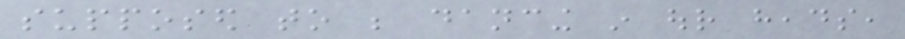supposed to be dancing in our heads,
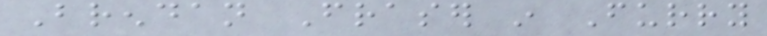Brendan Fraser in Furry
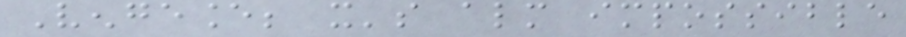Vengeance; it's almost impossible
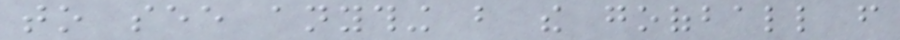to see anything but the goofball from
